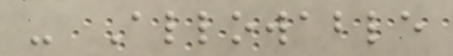- Allowable
